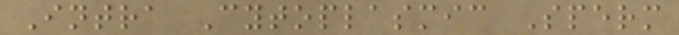Intra Cytoplasmic Sperm
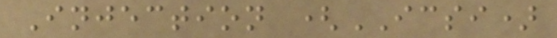Injection (ICSI)
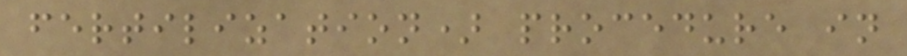fertilization) procedure in
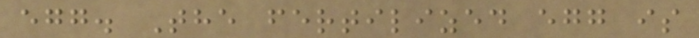egg. The fertilized egg is
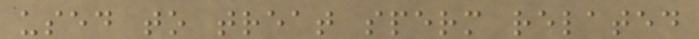used to treat sperm related
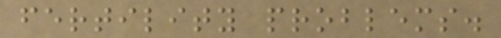fertility problems.
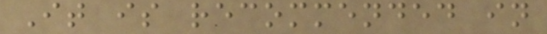It is recommended in
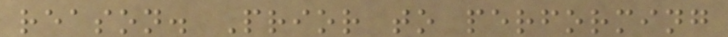reason. Prior to performing
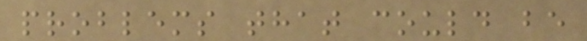problems that could be
